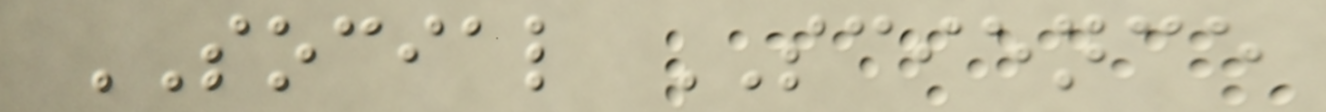SOCIAL SCIENCE
